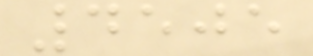4505
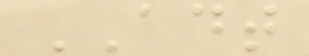ADT
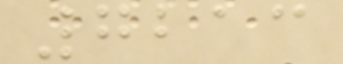7213
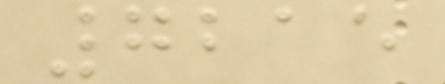7215
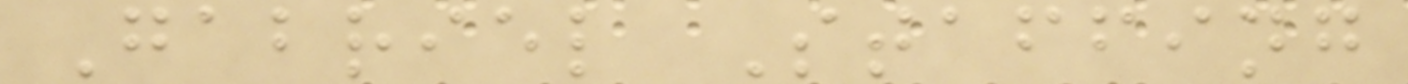Gabriel Staffing
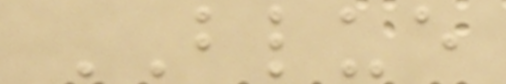BLUE
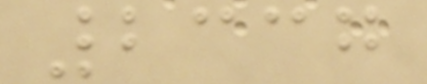2337
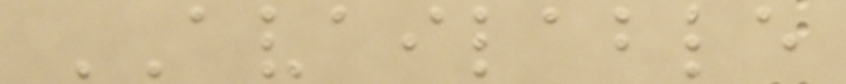AVAILABLE
